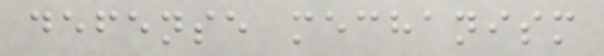defense mechanism
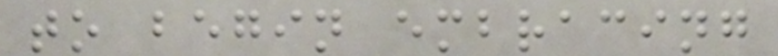to begin embracing
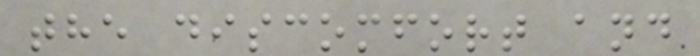the discomfort and
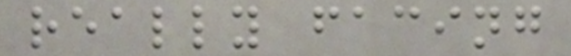really facing
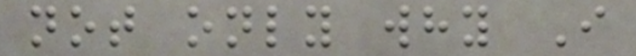not only why I
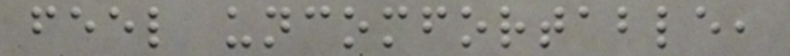feel uncomfortable,
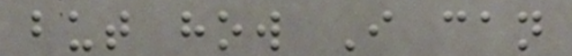but how I can
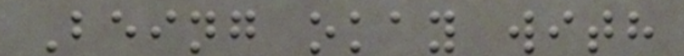Being okay with
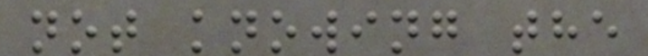not knowing the
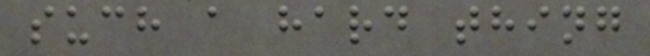such a hard thing
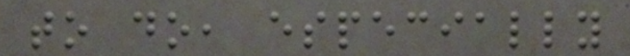to do, especially
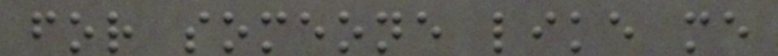for someone like me
